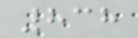838
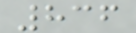836
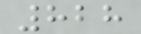828
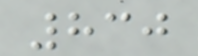830
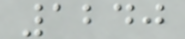1240
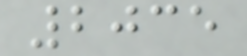2035
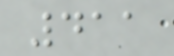411
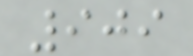909
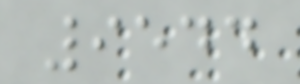9544
